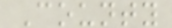County
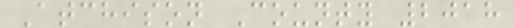Atchison County 2018
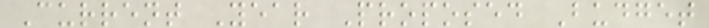Current Year Proposed Budget
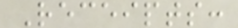Receipts:
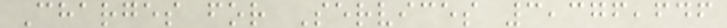Charges for Services 3,376,646
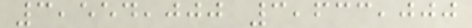3,554,000 3,633,000
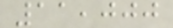11,000
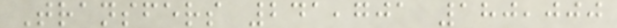Transfers 241,701 180,000
